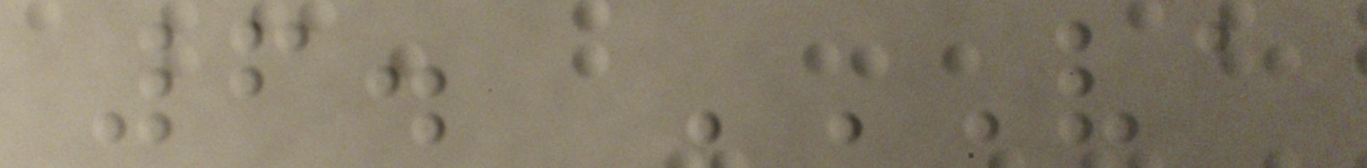6. VA
